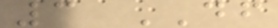3 DF
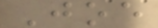Joe
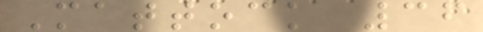Mattock 36
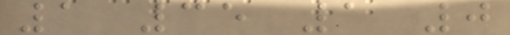1 35 1 0
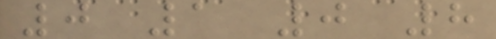0 1 0 8
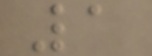1
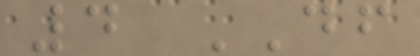4 DF
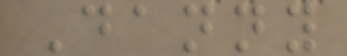Danny
